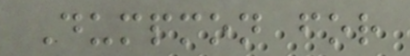Dumpmon for
